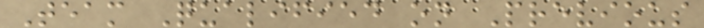Team Qualified on Previous
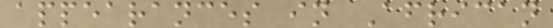appearances in African
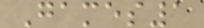Games1
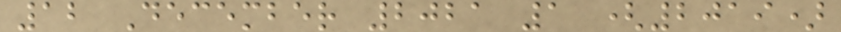12 December 2021 1 (2019)
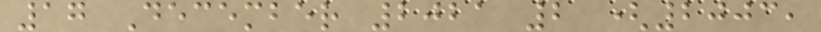17 December 2021 2 (2003,
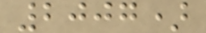2007)
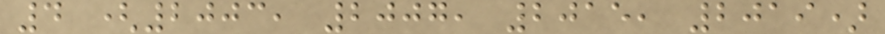4 (2003, 2007, 2015, 2019)
